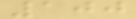100
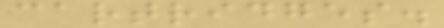cartridges.
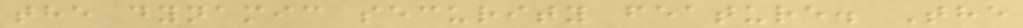the dynamic security feature. The
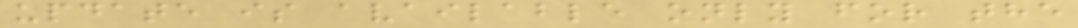update is available only for the
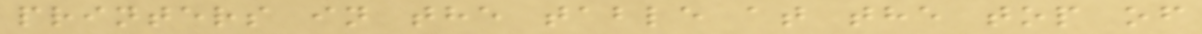printers in the table at the top of
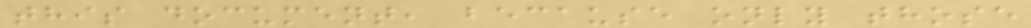this document, because only those
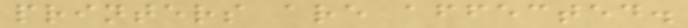printers are affected.
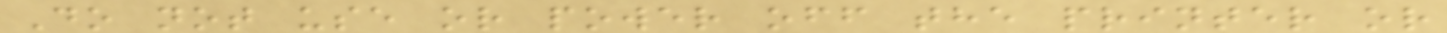Do not use or power off the printer or
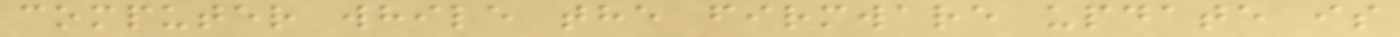computer while the firmware update is
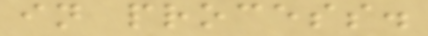in process.
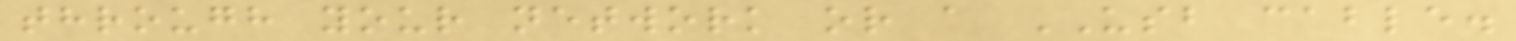through your network or a USB cable.
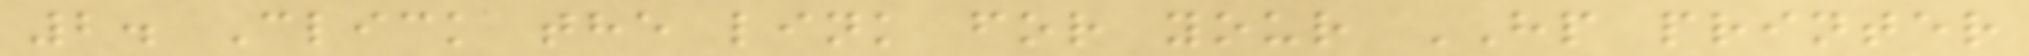2. Click the link for your HP printer
